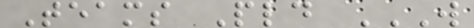Teams Pld W
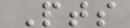Pts
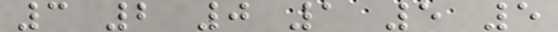3 2 0 1 5 5
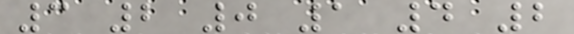3 2 0 1 4 2
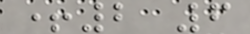+2 6
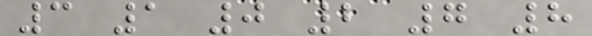3 1 0 2 7 8
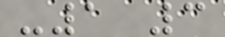-1 3
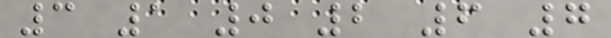3 1 0 2 6 7
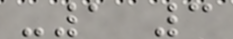-1 3
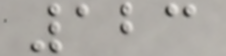123
